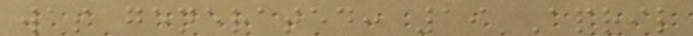was generated: 19 April
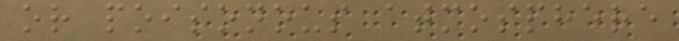or poisonous atmosphere
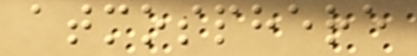atmosphere
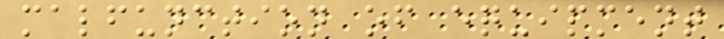malfunction of equipment
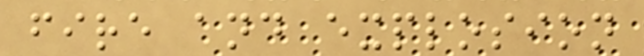fire and explosion
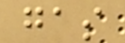gas
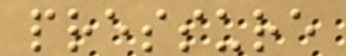pressure
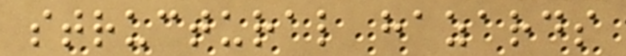structural hazards
